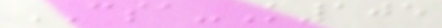CSA-K105
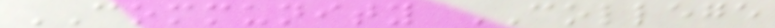COMMUNITY COLLEGE
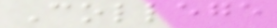College
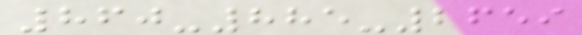860-885-2659
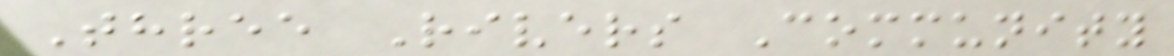Three Rivers Community
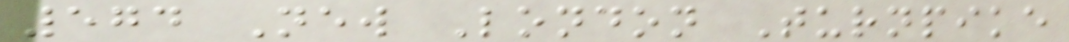574 New London Turnpike
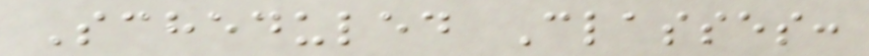Scheduled Classes:
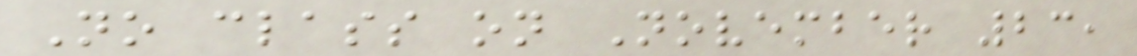No class on November 23,
